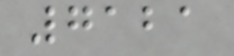7121
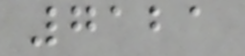7121
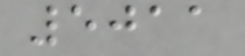5011
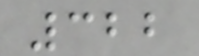322
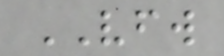VFW
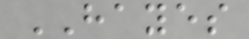HAYES
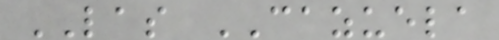LAS CAZUELA
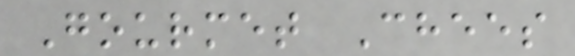Gourmet Chees
